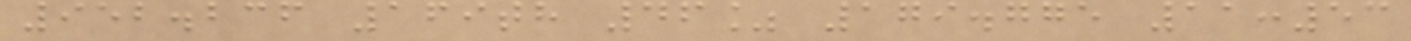952.236 169th 46% 179.775 11:53
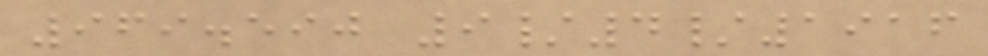969.590 9/4/1916
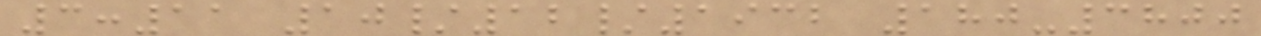3:11 10/12/1932 180-3800
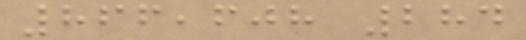866,608 284
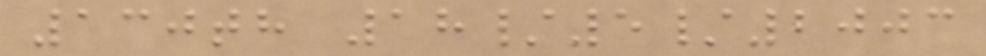130th 18/5/2003
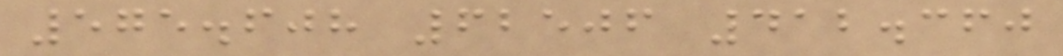575.608 62506 412.360
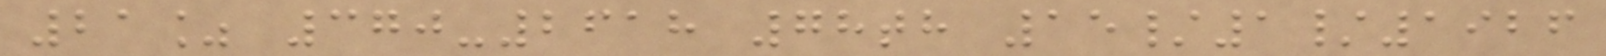21% 370-2618 78th 15/1/1926
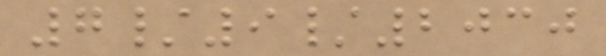7/9/2030
